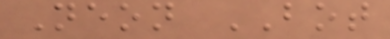Neon BOT
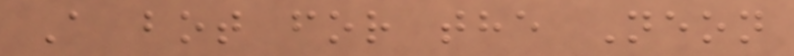A bot for the Neon
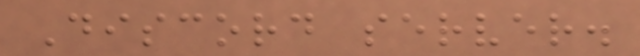Discord server.
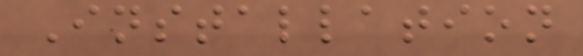Installation
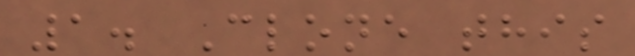1. Clone this
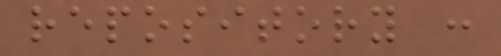repository :
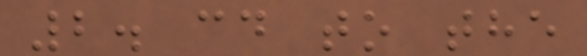2. cd to the
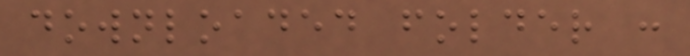downloaded folder :
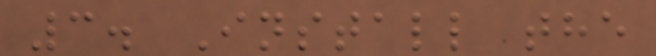3. Install the
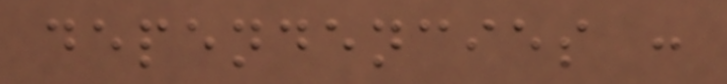dependencies :
